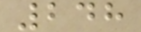248
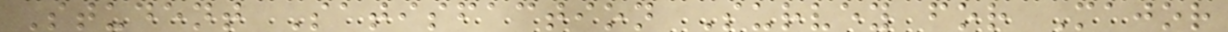Student Satisfaction Survey for Major
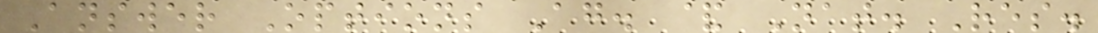Answer Options Ag. & Nat. Res.
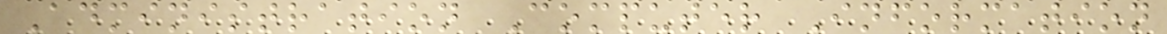Administration Computer Information
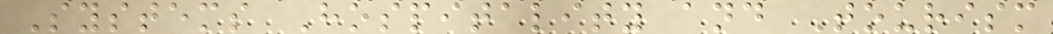Systems Hospitality and Tourism
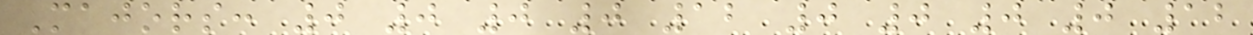Majors: 0 0 0 0 12 0 0 0 0 12
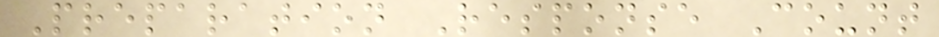Preparation Response Count
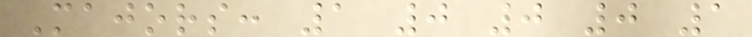Majors: 1 0 0 0 1
